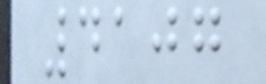4107
